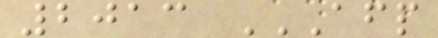2013 AFP
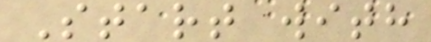Start with
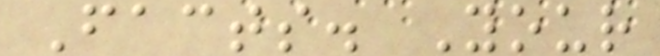Facts. Your
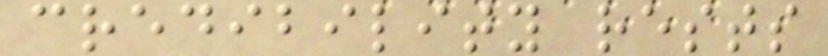credibility rests
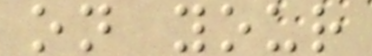on your
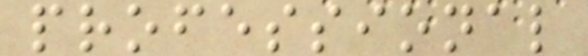professional
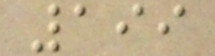199
